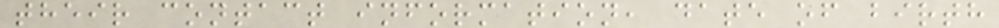their contact information, date of birth
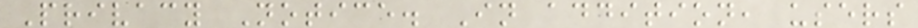Privacy Notice. In addition, users
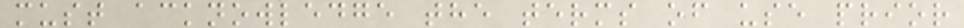must acknowledge the terms of use prior
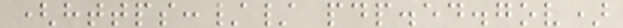(https:// pdp.ed.gov)
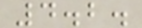4.2.
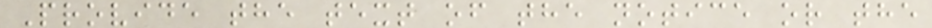Provide the text of the notice or the
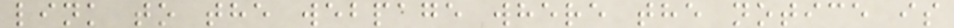link to the webpage where the notice is
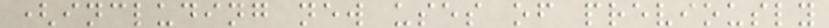(including new uses of previously
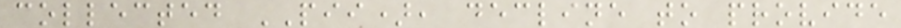collected PII), decline to provide
